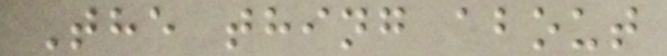The thing about
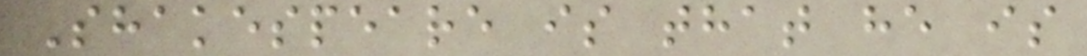Shakespeare is that he is
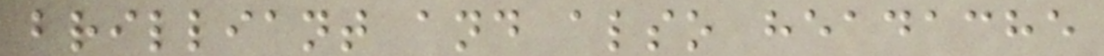brilliant and also headache
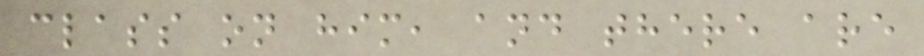class on him, and there are
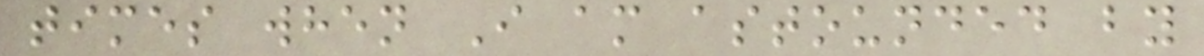times when I am astounded by
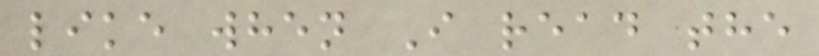like when I read the
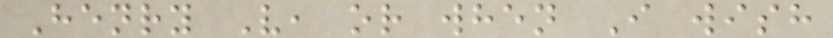Henry V, or when I wish
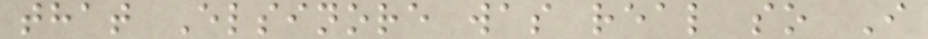that Elsinore was real so I
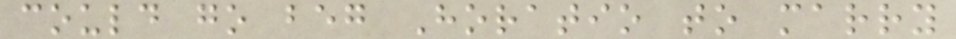could go beg Horatio to marry
